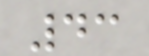43
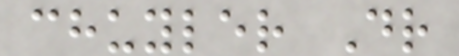chuyler Dr
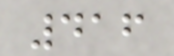416
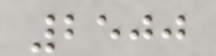2500
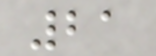21
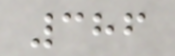386
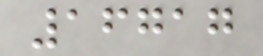16717
